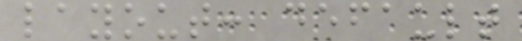layout: default
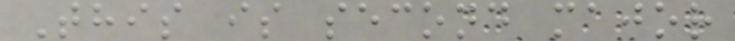This is second major
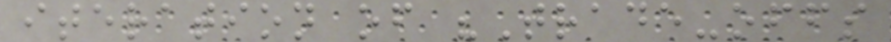iteration of "Trade-offs
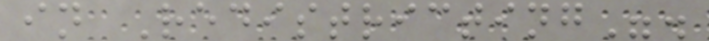in Redistricting".
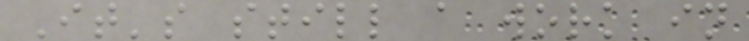It's still a work in
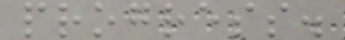progress.
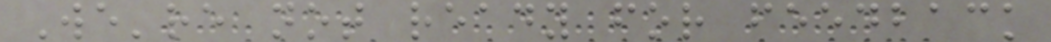We're not ready for feedback
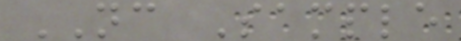NC Sample
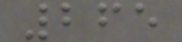265
